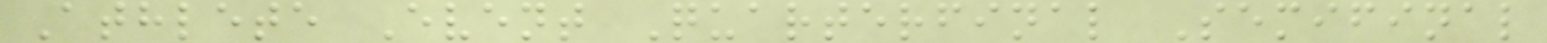Athlete Event Quarterfinal Semifinal
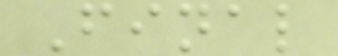Final
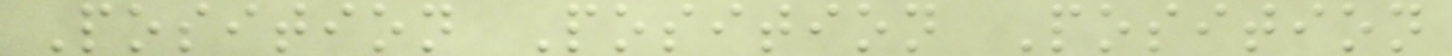Position Position Position
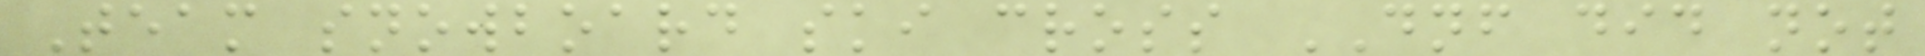Team snowboard ski cross DNF did not
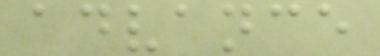advance
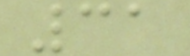31
